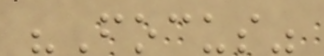"Focus"
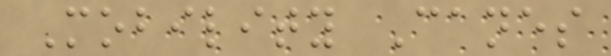Mobility Canes
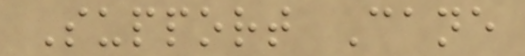Support Cane
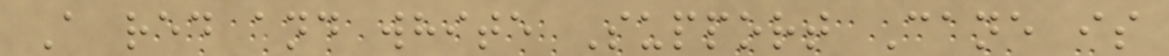A red and white Support Cane is
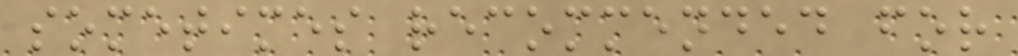sometimes recommended for
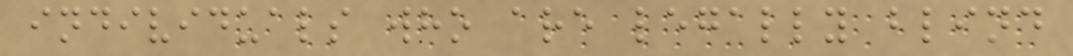individuals who are legally blind
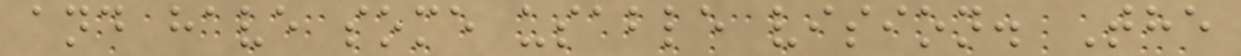and have some usable vision. The
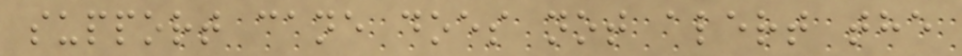support cane does not alert the
